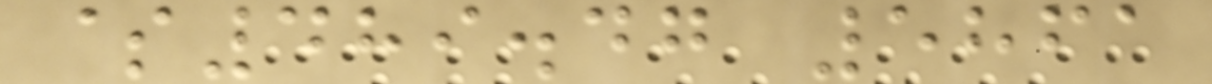$489.47 5861
